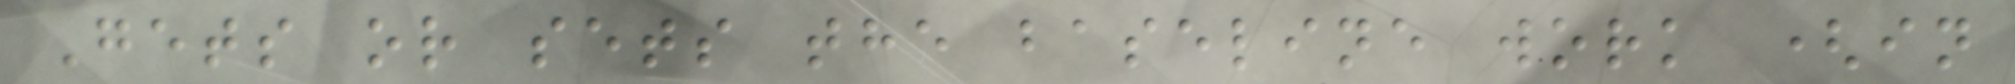Gets or sets the baseline work (in
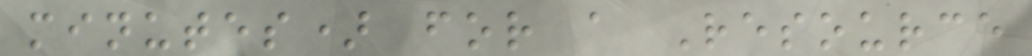minutes) for a Resource
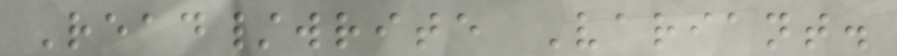Read/write Variant.
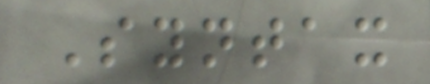Syntax
